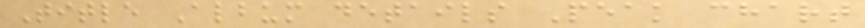Title Album details Peak chart
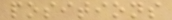positions
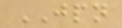JPN
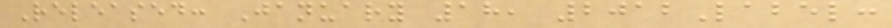Released: January 18, 2012Label:
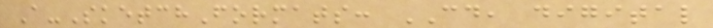A-SketchFormats: CD, digital
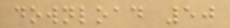download 50
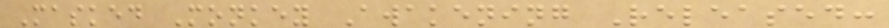Masked Monkey Awakening Released:
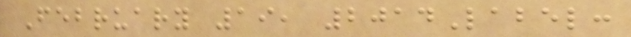February 19, 2014Label:
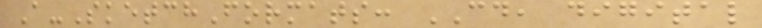A-SketchFormats: CD, digital
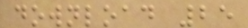download 25
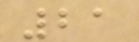21
